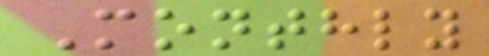Monthly
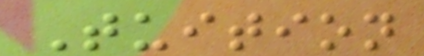Tuition
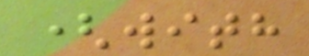(with
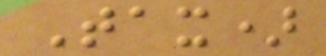Tax)
